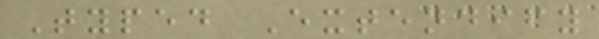Typed Extendify
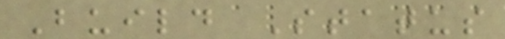Build Status
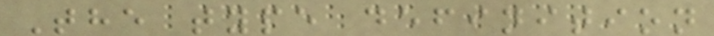The type definition
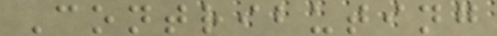Contributing
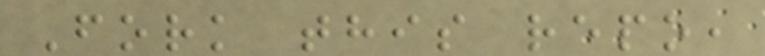Fork this repo,
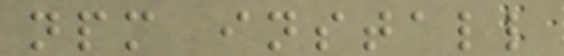npm install
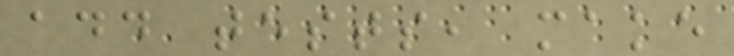add tests, make
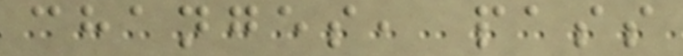changes, pass
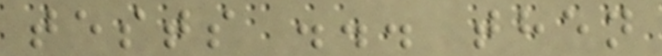tests ... then
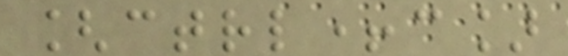[ctrl+c]
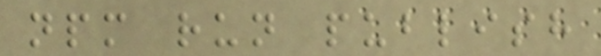npm run publish
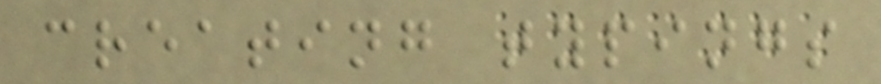creating typings
